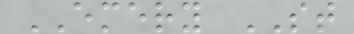EMERY ST
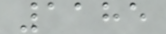1185
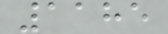1185
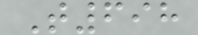T698
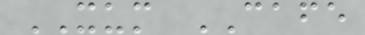XUM CAFE
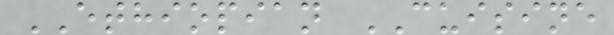ETHIOPIAN CUISINE
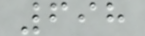698
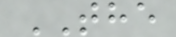THE
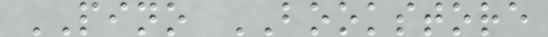PINO BOOKSTORE
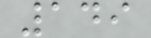149
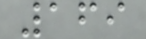169
